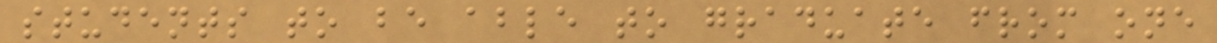students to be able to graduate from one
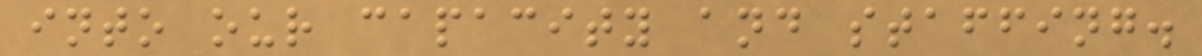into our capacity and staffing.
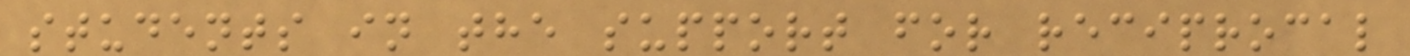students in the support for reciprocal
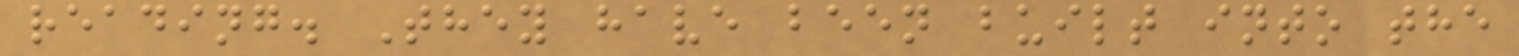reading. They have been built into the
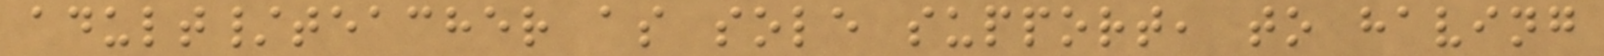adult/teacher as sole support, to having
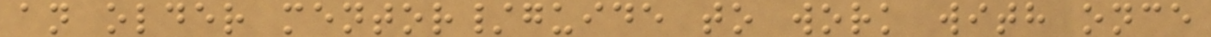an older mentor/guide to work with once
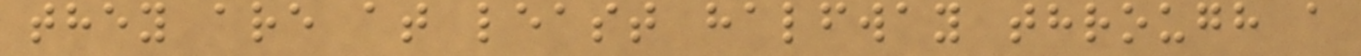they are at least halfway through a
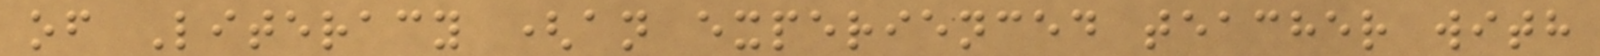of Literacy (an experienced teacher with
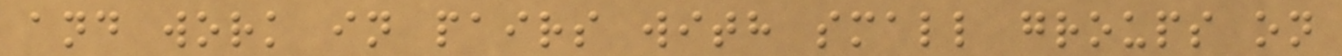and work in pairs with small groups on
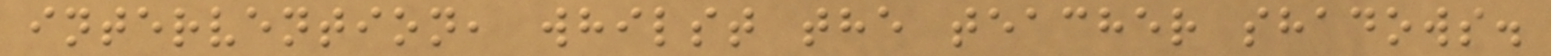intervention, whilst the teacher shadows.
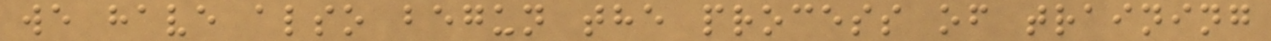we have also begun the process of training
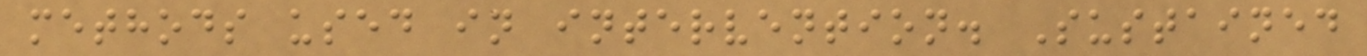methods used in intervention. Sustained
